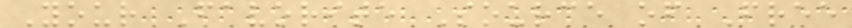Your Favorite Source of Free
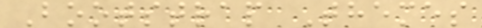Bootstrap Themes
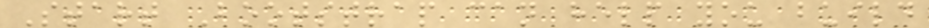Start Bootstrap can help you build
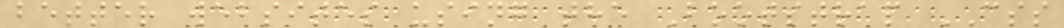better websites using the Bootstrap CSS
